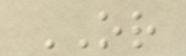OR
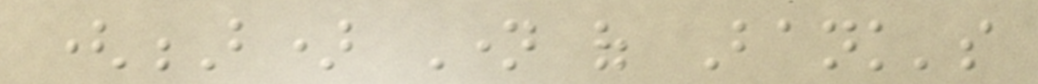(B) Name of Bank's
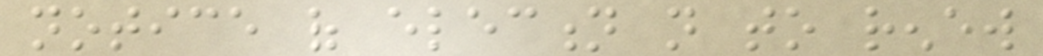notice of election not to renew
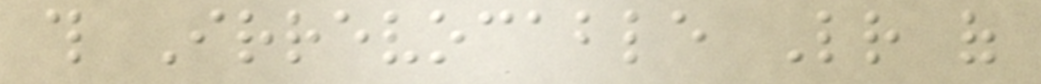this Irrevocable Letter of
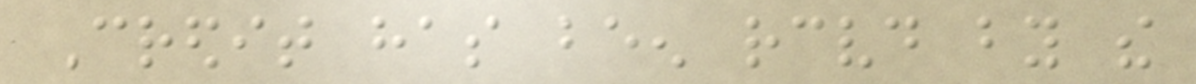Credit has been received by the
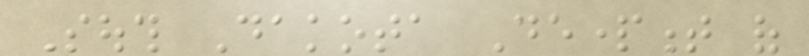South Dakota Department of
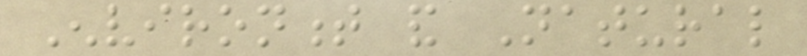Environment and Natural
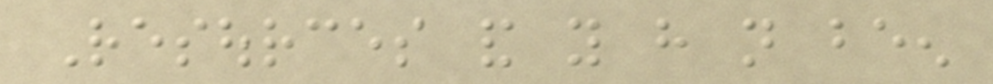Resources and you have not been
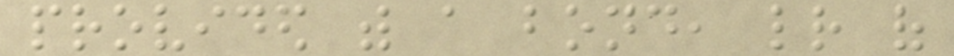provided with a bond, letter of
